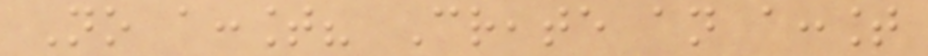No account? Create an account
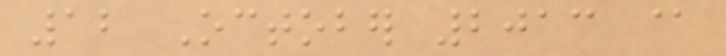12 October 2013 @
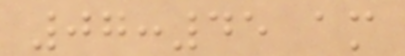07:45 am
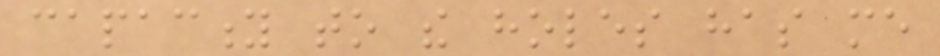capacity to the holes has me
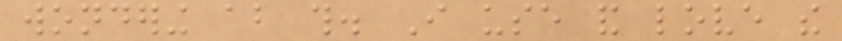wondering about this. I use and love the
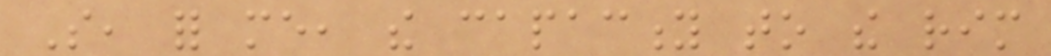So, for me, the capacity to the rim
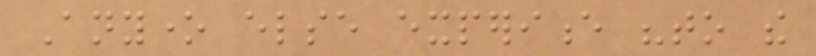Anyone else experience "to the
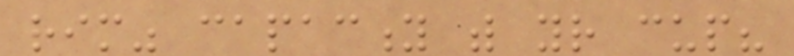rim" capacity with your cup?
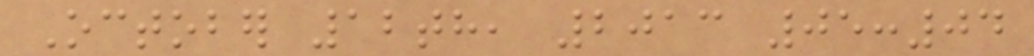October 12th, 2013 05:04
